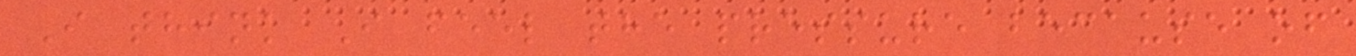I think I feel the pressure because of
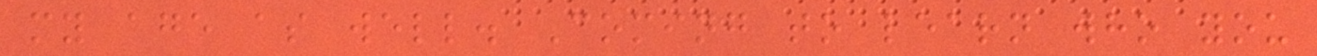my age as well. Coming to learn who you
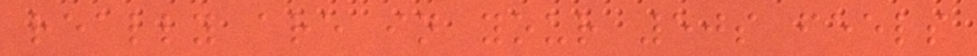really are in your 50s feels
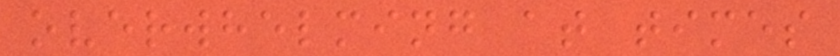overwhelming at times
